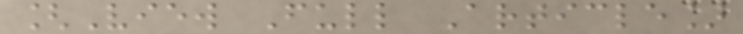[View Full Article]
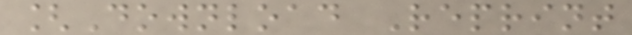[Download Reprint
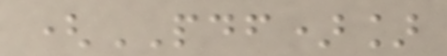(PDF)]
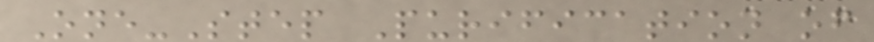One-Step Purification of
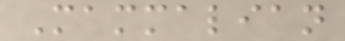Mammalian
